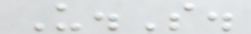U.S.
